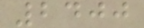2400
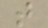t
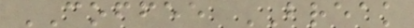COFFEE BREAK
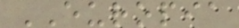EUROPIA
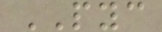PYC
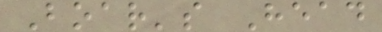Boar's Head
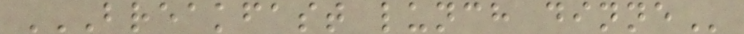BREAKFAST LUNCH DINNE
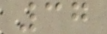37
